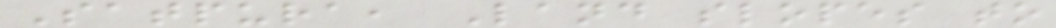Satpura, Land slopes to
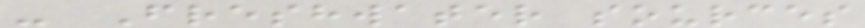- Freshwater sources
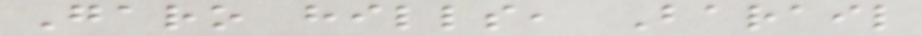Garo hills, Barail
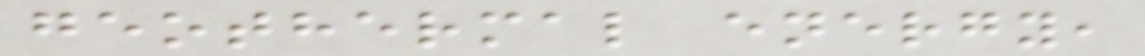geothermal energy,
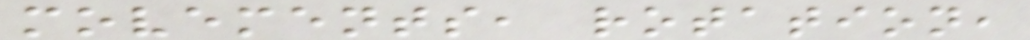movements, rotation,
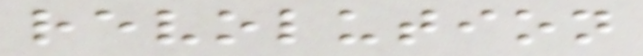revolution
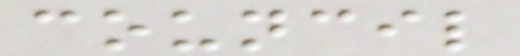council
